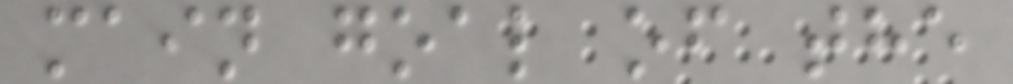main goal of the
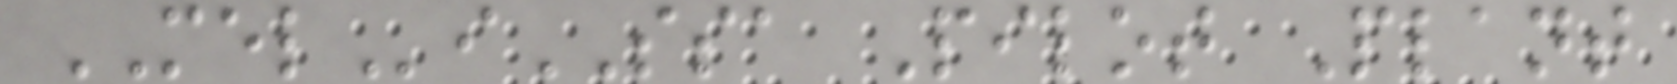MELiSSA Pilot Plant
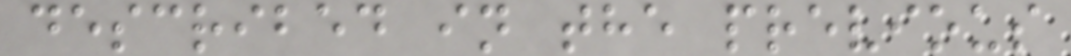described in the previous
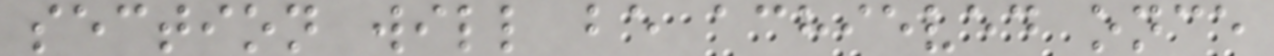section will be achieved once
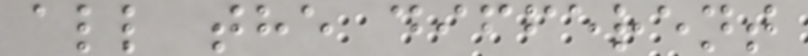all the different
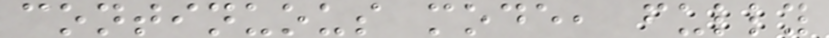continuous mode, fully
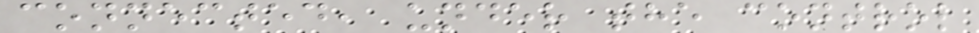connected, under the control
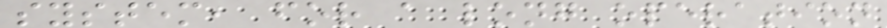system, for a long operation
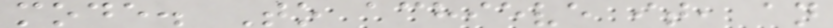mode. To achieve it, an
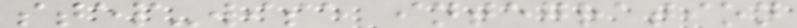step-wise integration
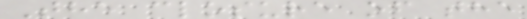The closure of the
